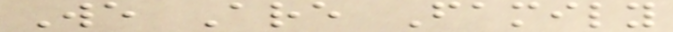We Are Family
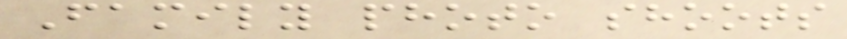Family photo shoots
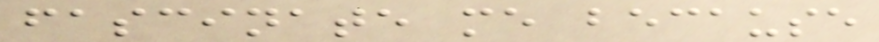fascinate me because
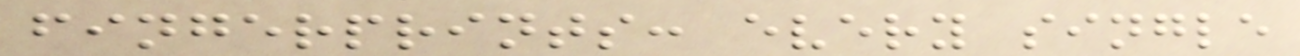fingerprints: every single
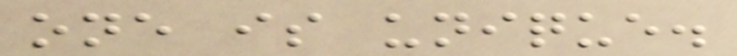one is unique.
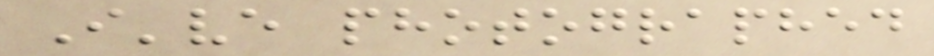I've photographed
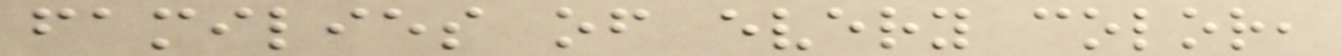families of every color,
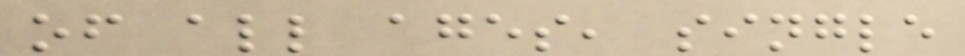of all ages, single
